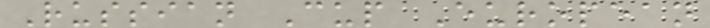Russian Cup European
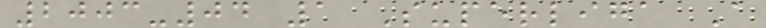2003-04 1 Superliga A
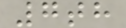7th
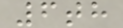6th
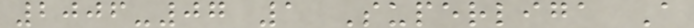2006-07 1 Superliga A
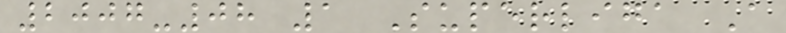2007-08 1 Superliga A
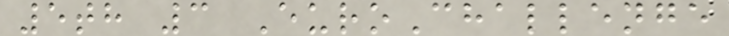5th 3 EuroChallenge
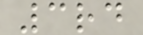3rd
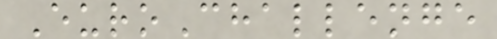EuroChallenge
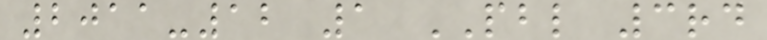2011-12 1 PBL 3rd
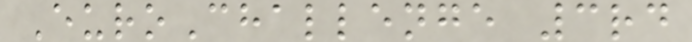EuroChallenge 3rd
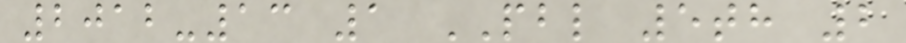2012-13 1 PBL 5th 2
